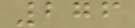276
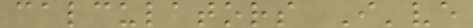calculators I've
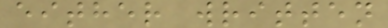either written
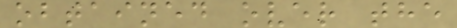obtained over the
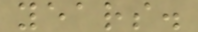years.
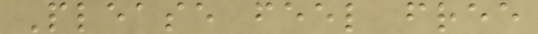Please feel free
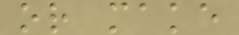or make
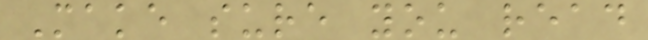Make sure you read
